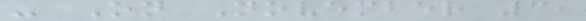- On November 3,
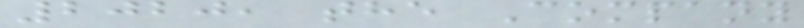2020, the Company
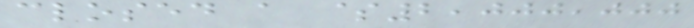closed a $2,000,000
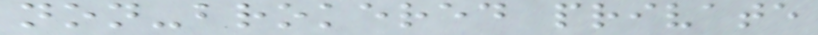non-brokered private
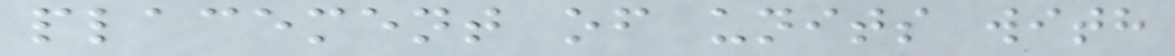placement of units with
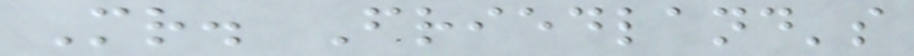Mr. Friedland's
